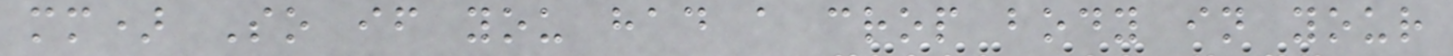mm) So if you had a crop body in your
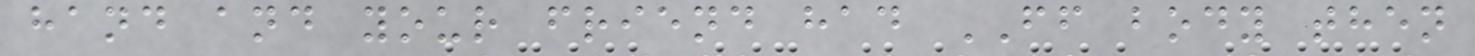hand and your friend had FF body then
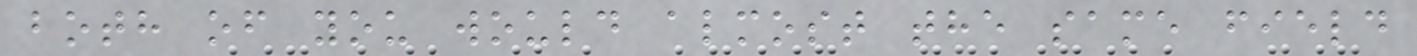both of you would almost the same field
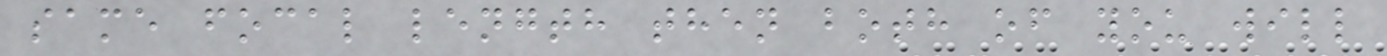same focal length then both of you will
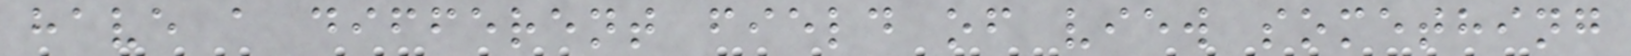have a different field of view something
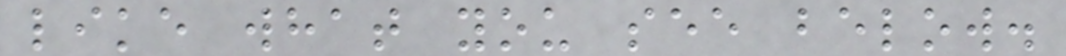like what you see below.
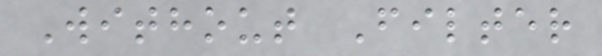Without Filter
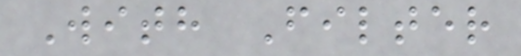With Filter
